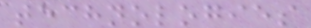technologies
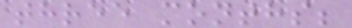three months;
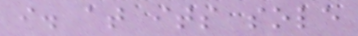i. at its sole
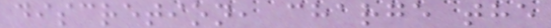discretion, charge the
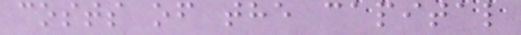costs of the capital
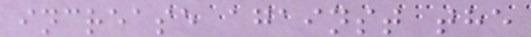increase against the
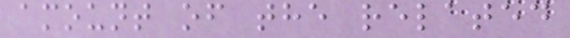amount of the related
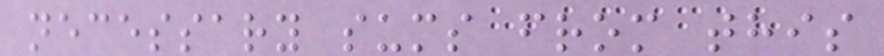necessary sums from this
